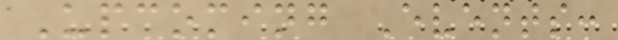Upcoming Events:
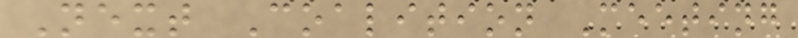Next Coalition Meeting
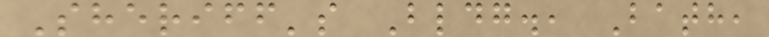Sheriff's Bldg., Bath,
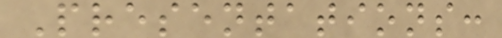Presentations:
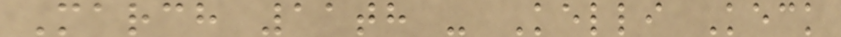March 11th - Kelli Keck
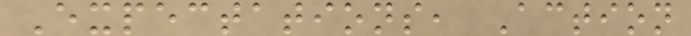Expectations, Action
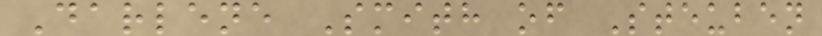Darlene Smith of Steuben
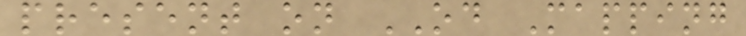present on OD Mapping
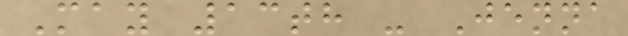May 13th - Jenna
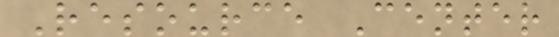Resource Center
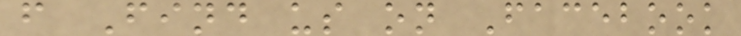f Find us on Facebook
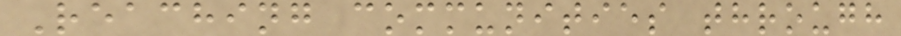Reaching communities through
